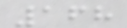168
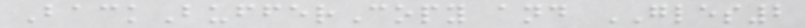BackBufferCopy and GLES2
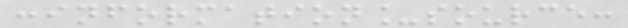:information_source:
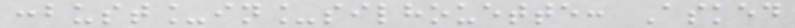:bust_in_silhouette: Asked
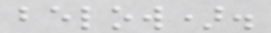below).
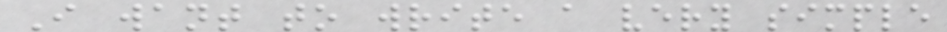I want to write a very simple
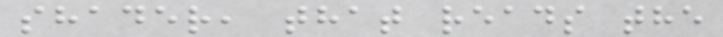shader, that reads the
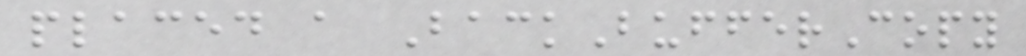placed a BackBufferCopy
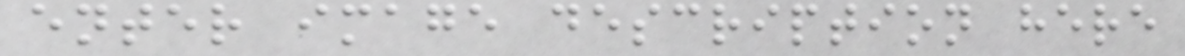enter image description here
